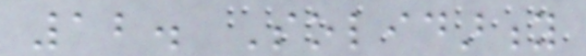12. Solidarity
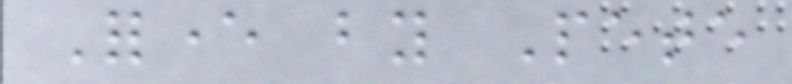Forever by Pete
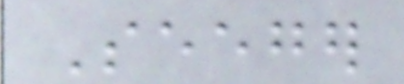Seeger
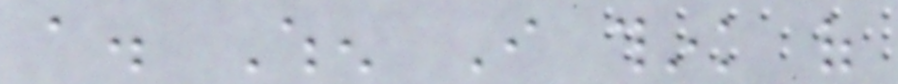a. When I think of
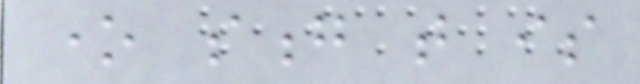one song that is
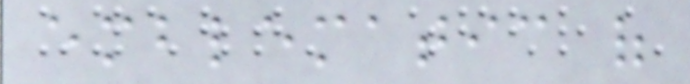emblematic of
